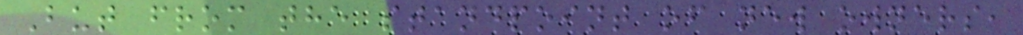But from the standpoint of new owners,
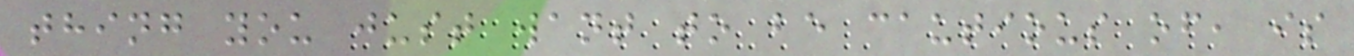thing you just want to be cautious of, is
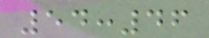54:46
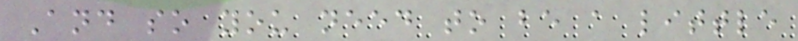And so you need to be a little
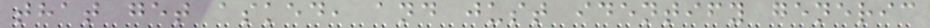that get asked, and just identify generic
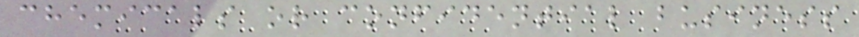chemicals or confidential business
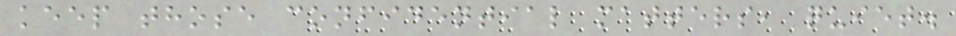keep those confidential matters, quiet.
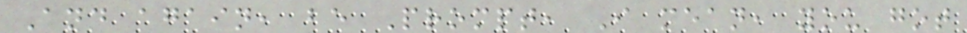And again, be Prompt, I mean, you got
